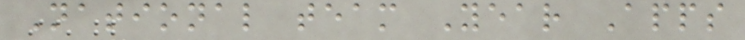National team Year Apps
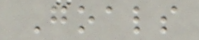Goals
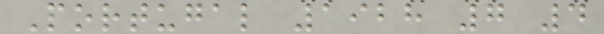Portugal 1928 7 4
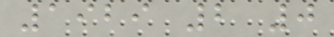1929 2 0
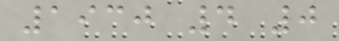1930 4 0
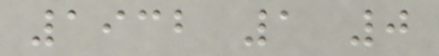1932 1 0
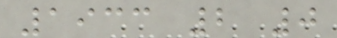1933 2 0
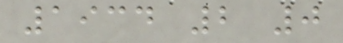1934 2 0
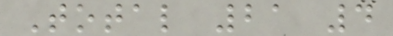Total 21 4
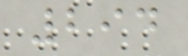294
